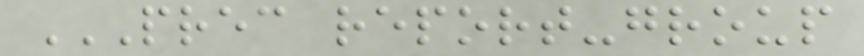PREC REPORT-GROUP
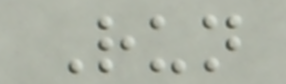Run
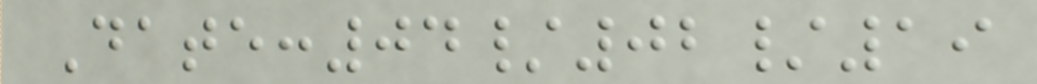Date:04/02/19
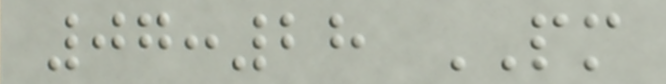07:28 PM
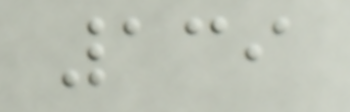139
